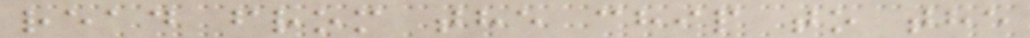read from the chip to the
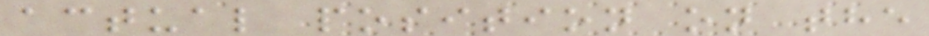actual position on the
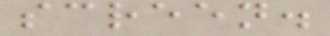screen.
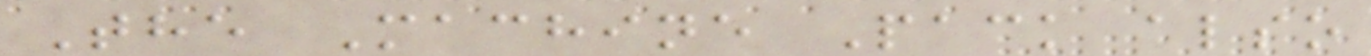The Machine Pack also
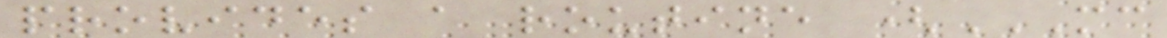provides a routine (MC
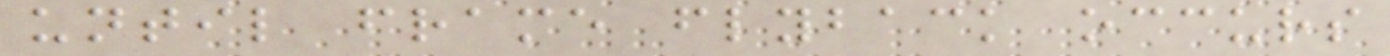until frame flyback occurs
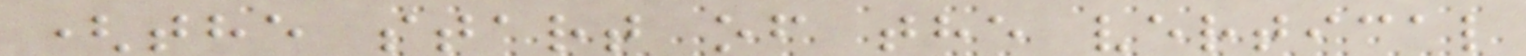(the start of the vertical
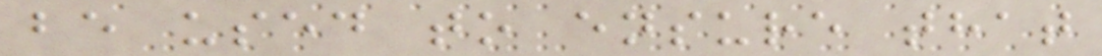be used to ensure that
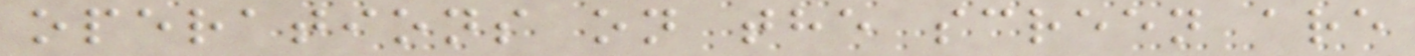operations on the screen are
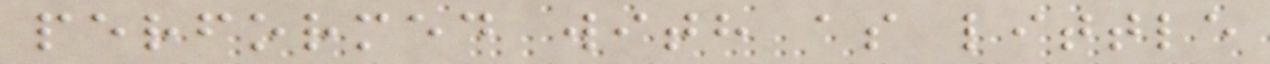performed with as little
